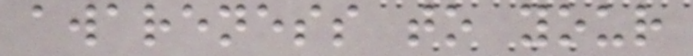awareness to your
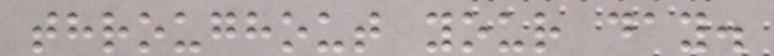throughout your day.
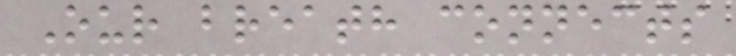Our breath connects
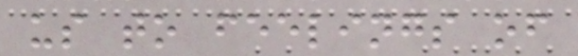us to feelings of
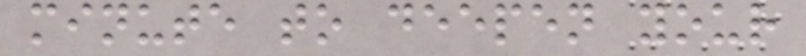minute to deepen your
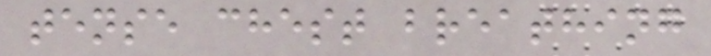tense chest breathing
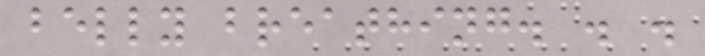belly breathing. . .
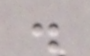.
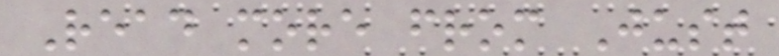Read more from Just
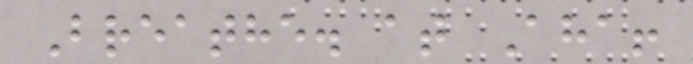Breathe. at Aha!
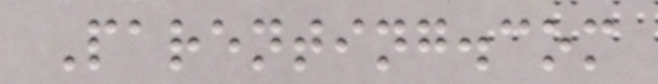Parenting.com
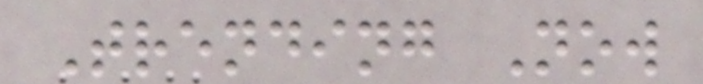Trending Now
